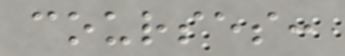courses:
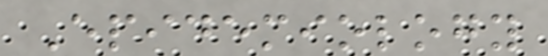Epidemiology
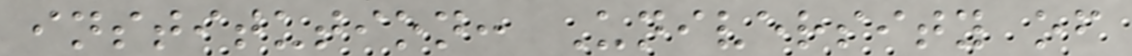institution: University of
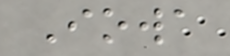Iowa
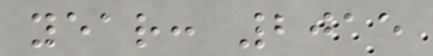year: 2015
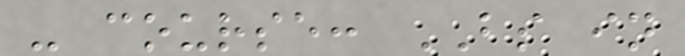- course: BS in
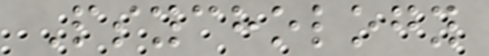Psychology
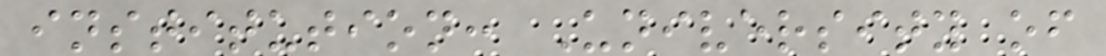institution: University of
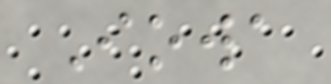Iowa
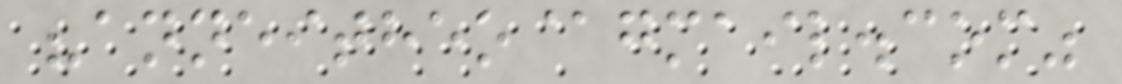"anneitheo@gmail.com"
